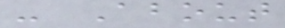- About
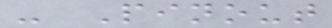- Pinout
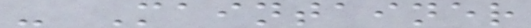- Maintainer
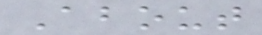About
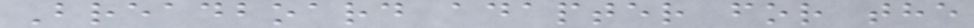Breadboard adapter for the
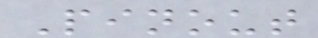Pinout
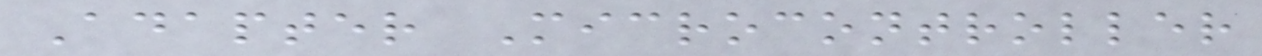Adapter Microcontroller
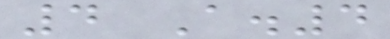4 A.4
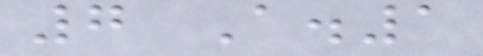7 A.1
